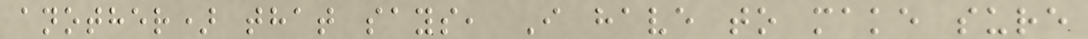another) that says, I have to make sure
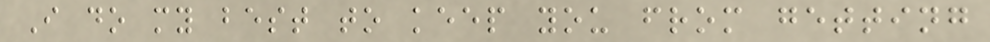I do my best to keep you from getting
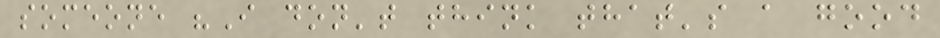someone "I don't think that's a good
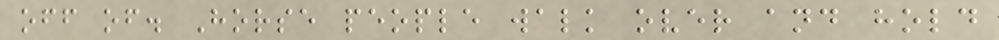off of. Horse people walk over and hold
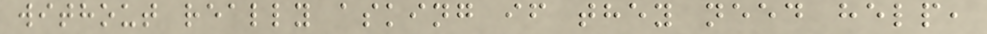without really asking if they need help,
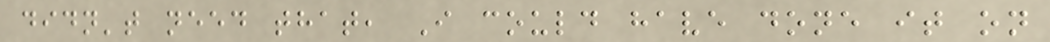didn't need that, I could have done it on
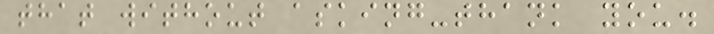that without asking-thank you.
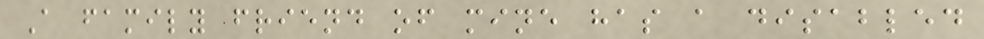A family friend of mine has a disabled
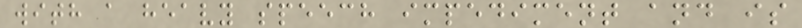with a heavy speech impediment and is
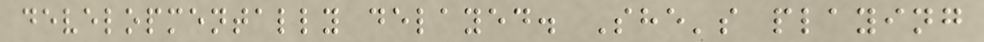developmentally delayed. She's playing
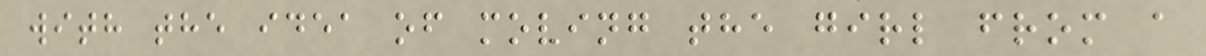with the idea of moving the girl from a
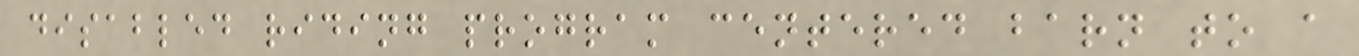disabled riding program centered barn to a
